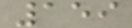159
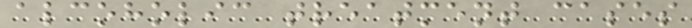alcoholic treatment cases
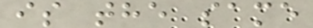is the same
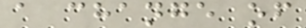a change of
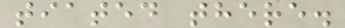tiated there.
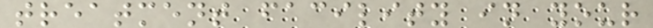treatment facility in your
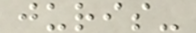juris-
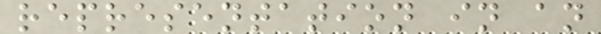representation in an
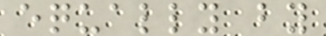equally by
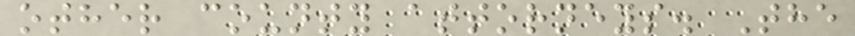other county attorneys. The
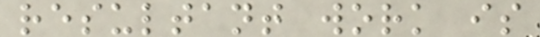resultant work is
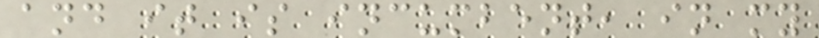and it is incumbent, in my
